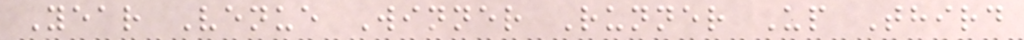Year Venue Winner Runner Up Third
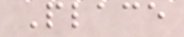Place
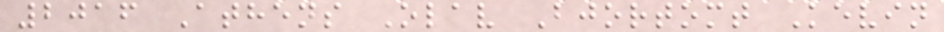2016 Athens Olav Bjortomt Kevin
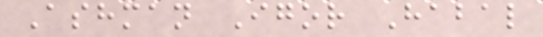Ashman Igor Habal
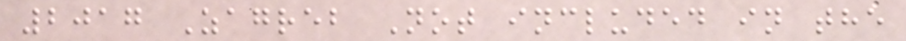2017 Zagreb Not included in the
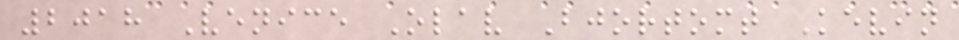2018 Venice Olav Bjortomt Kevin
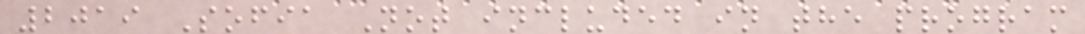2019 Sofia Not included in the program
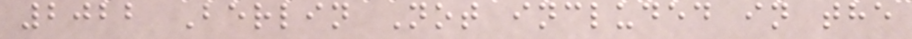2022 Berlin Not included in the
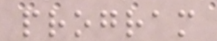program
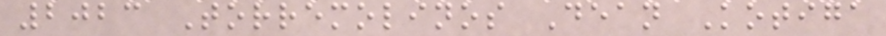2023 Torremolinos Dean Kotiga
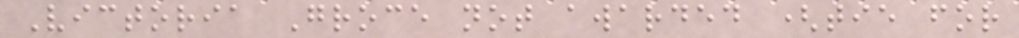Victoria Groce not awarded (tie for
